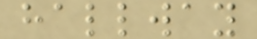hallway
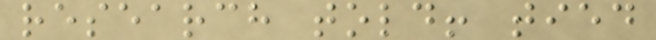research told! tied
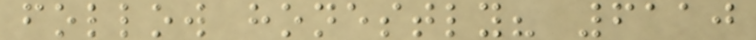follow honestly? 6110
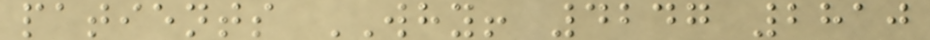patients WHY! 4247 2810
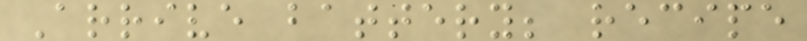Arrive battery; recipe
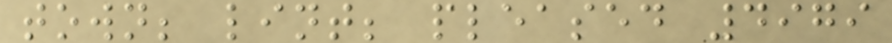town; lint; pleased 4979
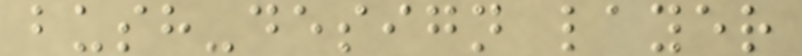bush-design layer
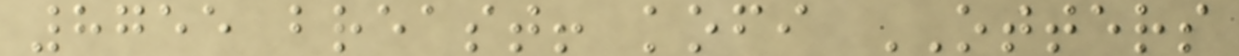8755 breast! kofi OTTERS
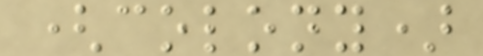(colony)
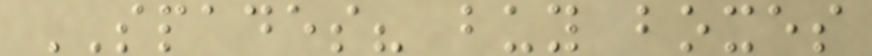SPADES? buy boxes
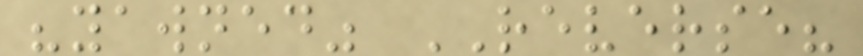"yawned" REVERSE?
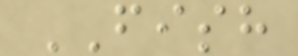FISH
